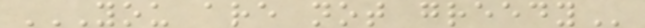YOU ARE NOT GREEDY
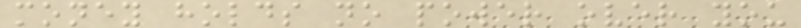money holds no power over you
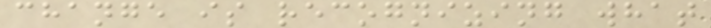change is recognizing what
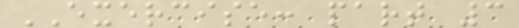EXERCISE: part 3
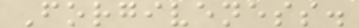Forgiveness.
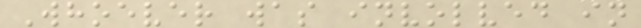Whoever was involved in
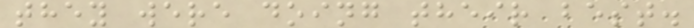they were doing their best.
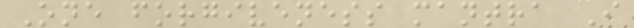One forgiveness mantra I
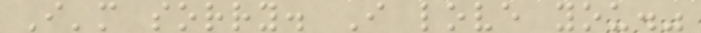I'm sorry. I love you."
